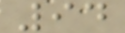94
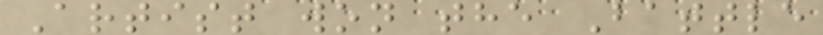Artist won the Battle
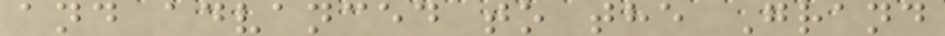and advanced to the Grand
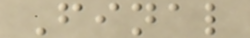Final
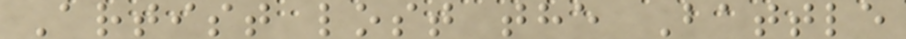Artist lost the Battle
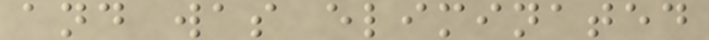and was eliminated
